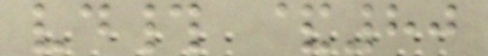vd# &80
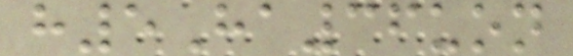h5Ha36uon
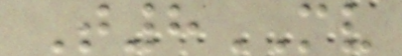T8MV
